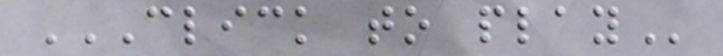CLICK TO PLAY
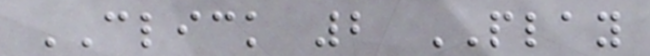CLICK 2 PLAY
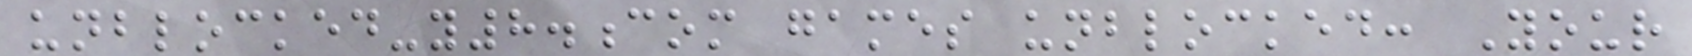unblocked-y8.com games unblocked: Your
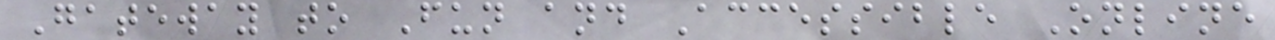Gateway to Fun and Accessible Online
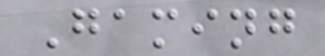Gaming
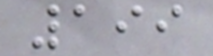199
